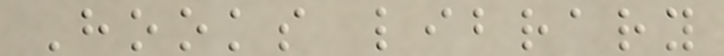Hooks library
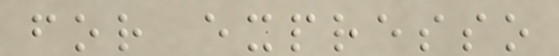for expresso
